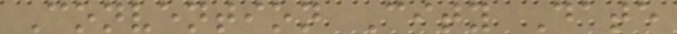Convention City Date
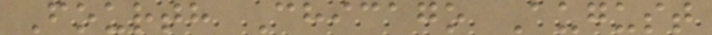Fourth Chicago August
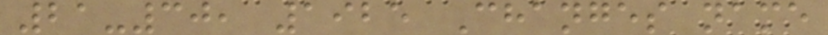21-30, 1925 Changes name
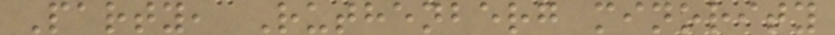Party, Ruthenberg minority
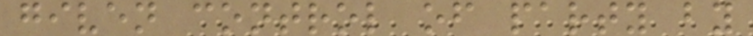given control of party by
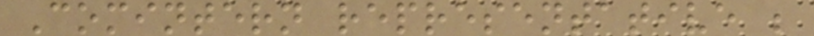Comintern representative ;
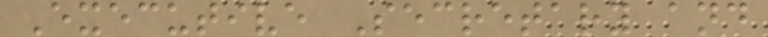Executive Secretary and
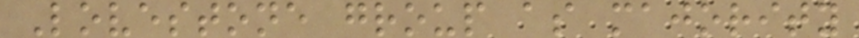Lovestone group as majority
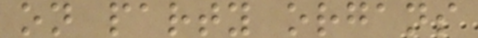on party organs
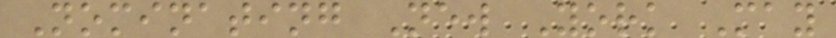Nominating New York May
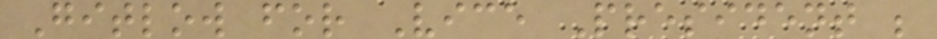Gitlow for Vice President ;
